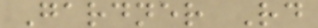Gardner Rd
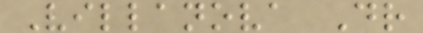Villanova Dr
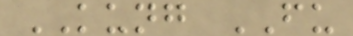KUNG FU
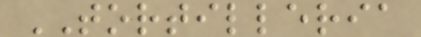TORTILLERIA
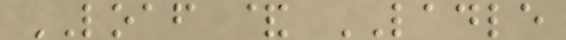LOAF & LADLE
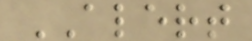ALERT
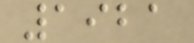1921
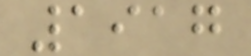1917
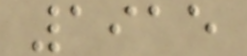1915
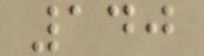140
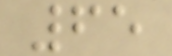65
